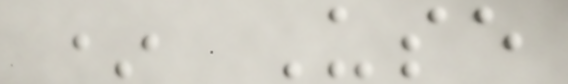* Use
